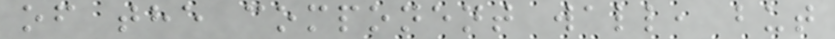of the component wall, but
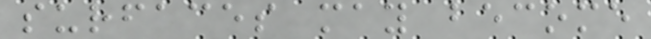surfaces may become
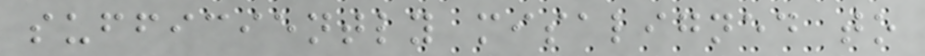sufficiently misaligned to
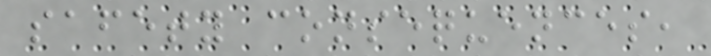safety consequences,
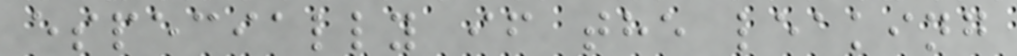especially if the leaking
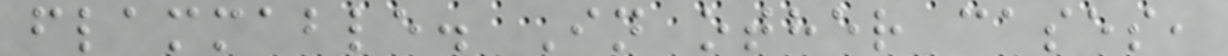flammable. In other cases,
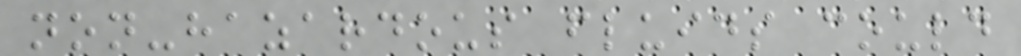non-hazardous fluids could
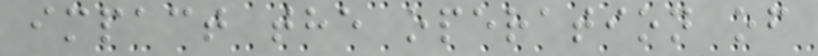impact the operation of
